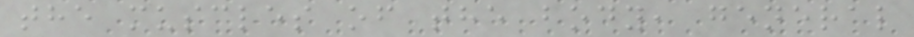the muscles of the body, general
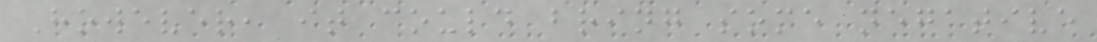However, it could bring some negative
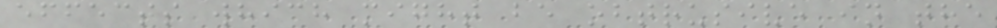effects which might be obtrusive in the
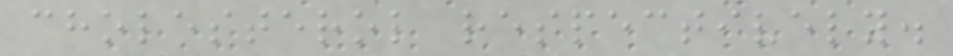cholesterol respectively.
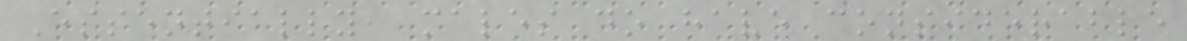Essentially, males do have considerable
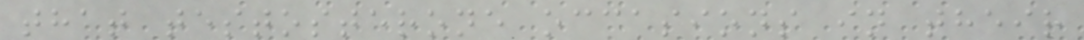that testosterone occasions in their
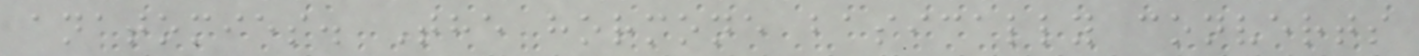anatomies. The hormone basically converts
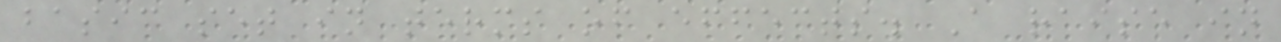basic set in terms of effects. A raise in
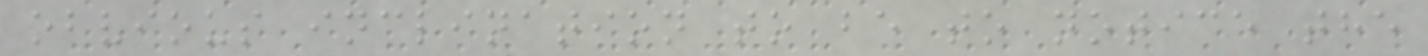obvious inclination to be to notice the
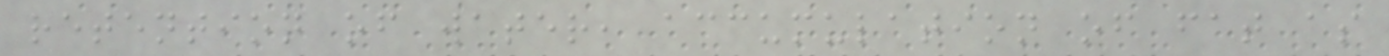retention of water, accumulation of fat as
